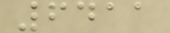6411
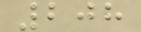208
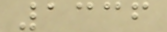1336
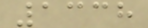1338
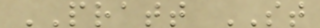PRATT ST
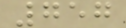757
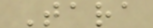Tara
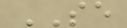SE
